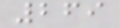269
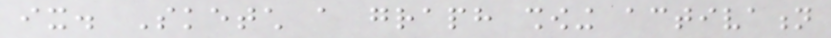ix. Sketch a graph showing activation
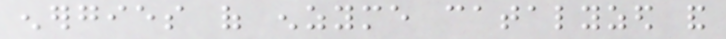energies of enzyme catalyzed and
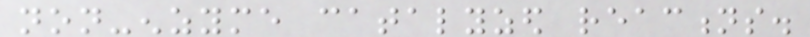non-enzyme catalyzed reactions.
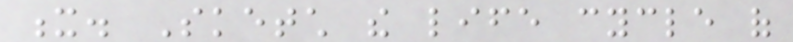x. Sketch the life cycle of
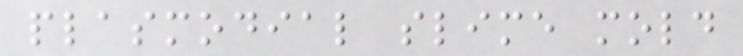plasmodial slime mold
